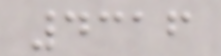4316
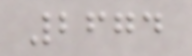2674
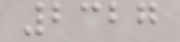2327
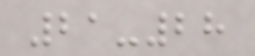21-28
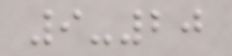9-20
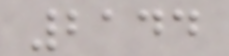2144
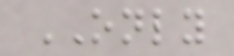ONLY
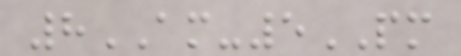8AM-5PM
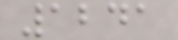1241
